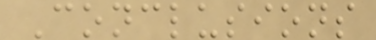Conclusions
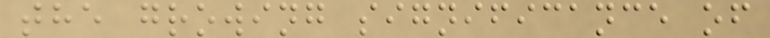the growing significance of
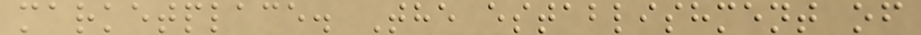marketplace. The establishment of
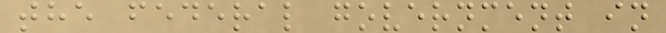the federal government in
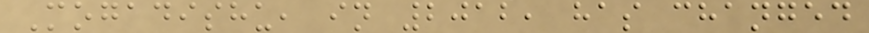Mogadishu, in 2012, has changed
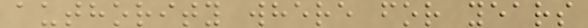authority where for years
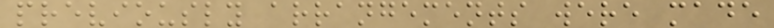previously arrangements were made
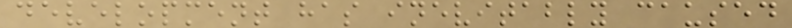development has inevitably caused
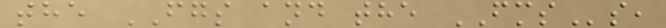the FGS and the FMSs,
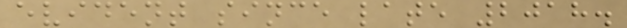evident since late 2018.
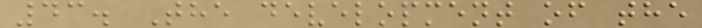43. The development of the
